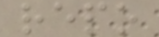repo
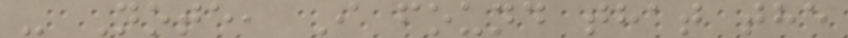- Note, I found that the
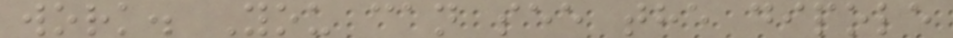work. You can see the dipole
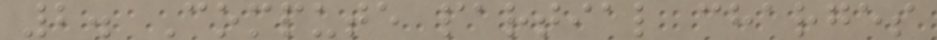2. Compute partial charges
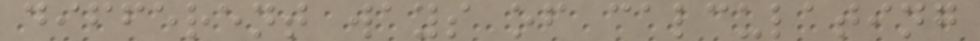different ways of calculating
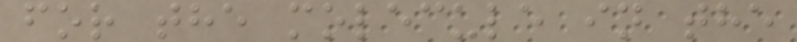for the molecule in the
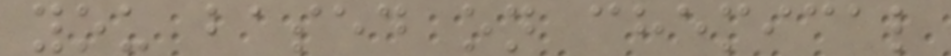you based on chemical
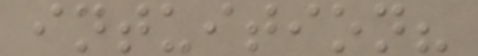intuition?
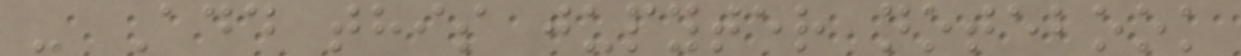- Add this jupyter notebook
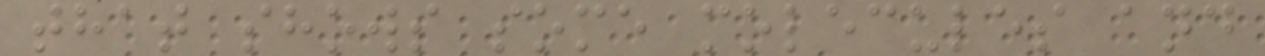that shows some molecules and
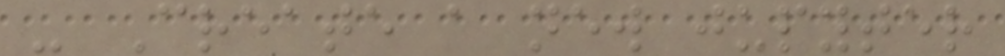- Create a new jupyter
